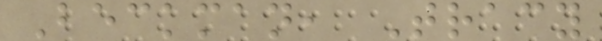Beckman, Tracy
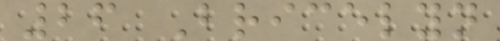26 Bricelyn
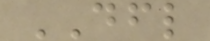DFL
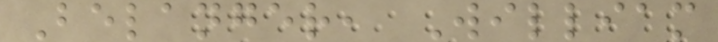Belanger, William
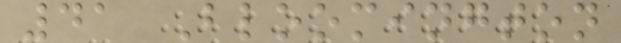41 Bloomington
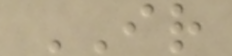IR
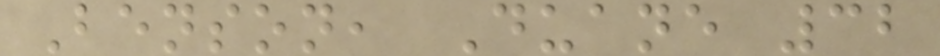Benson, Duane 32
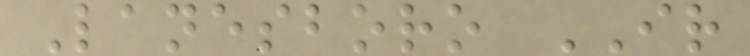Lanesboro IR
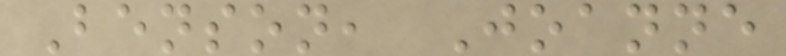Benson, Joanne
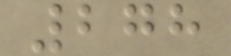278
